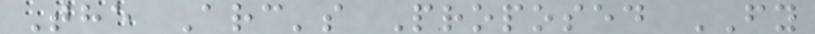The Arc's Proposed FY
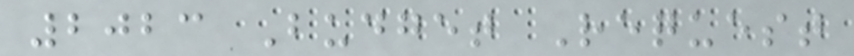2023 Budget Request
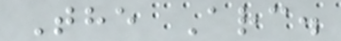The Arc.
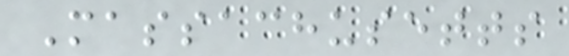Massachusetts
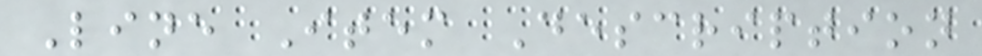Line Item Description
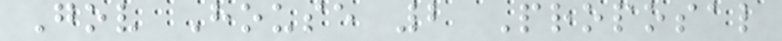Gov House 2 Proposal
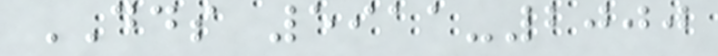DDS 5911-2000
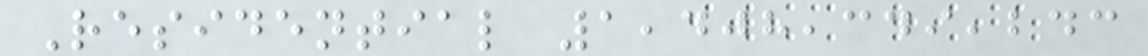Residential 1,408,349,243
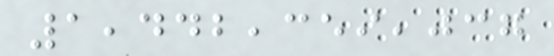1,442,359,037
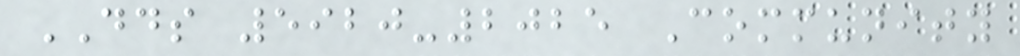DDS 5920-2025 Community
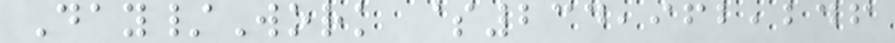Day/Work $234,962,246
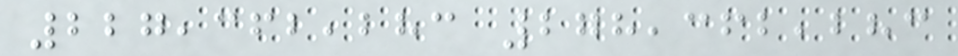227,362,283 278,362,283
